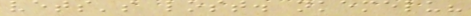vets's lost. nkemelu?
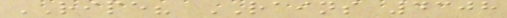RIPE? RAINS 4308
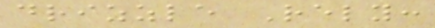drizzle Rely:
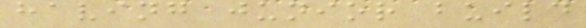having junior build
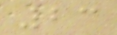23
